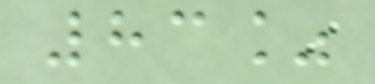83%
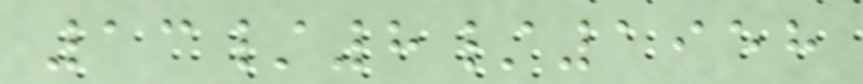13/8/1958
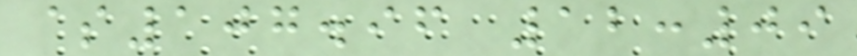$107.96 12:09
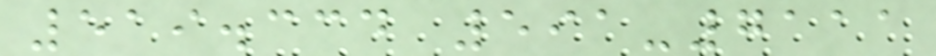519.334 591-7111
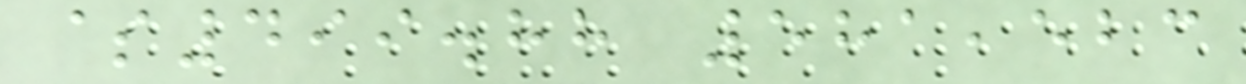$499.88 581,523
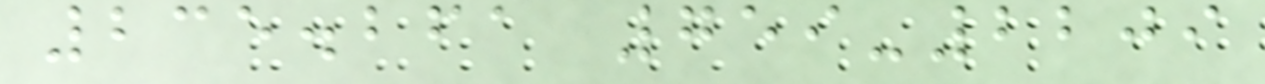235.261 759-2209
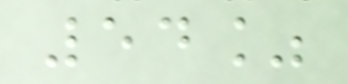54%
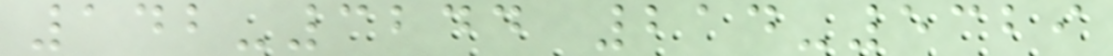142-3244 214-5329
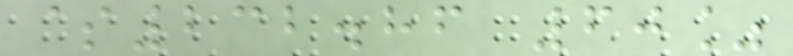$232.86 60%
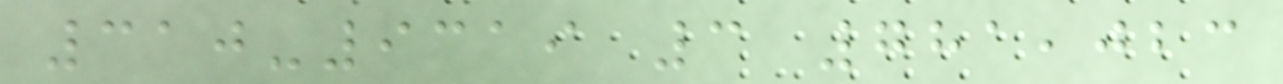310-9319 3 781,023
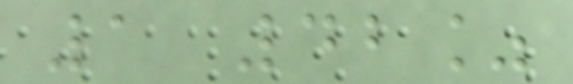1 42%
